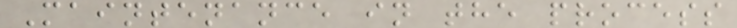Maintenance in the process
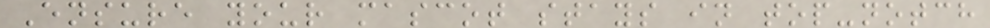Ensure your mascot stays in top-notch
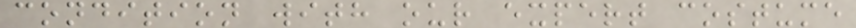condition with our expert costume
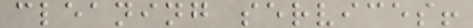cleaning services!
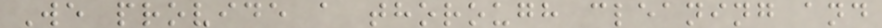We provide a thorough cleaning and
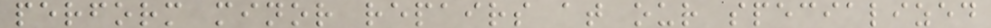perform minor repairs at our specialized
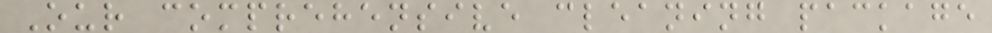Our comprehensive cleaning package
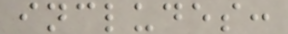includes:
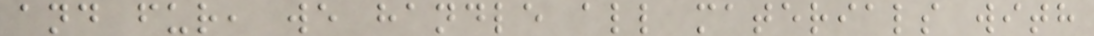and fur, we handle all materials with
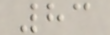83
